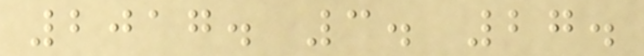2017. 3. 27.
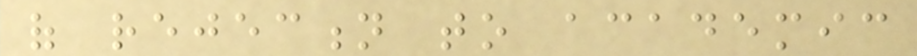of rejection to academic
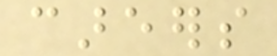careers
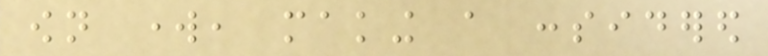own work, making a considered
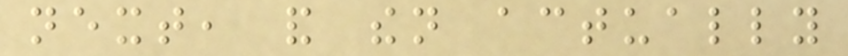next, and then actually
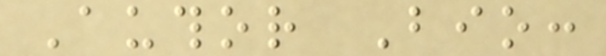Author Bio:
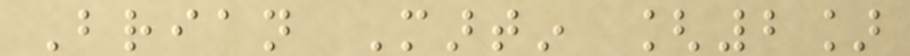Brian Martin [2]
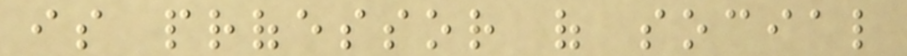is professor of social
